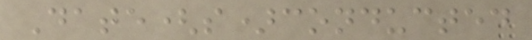Date(s)conducted
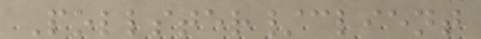Pollster/client
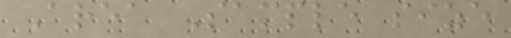Area Sample size
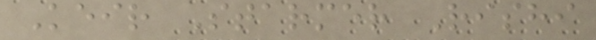Keir Starmer Rishi
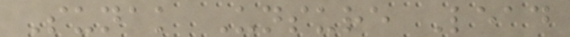Sunak Unsure Lead
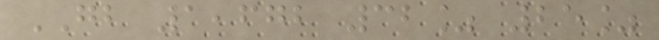GB 1,672 32% 25%
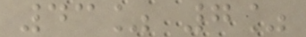43% 7%
